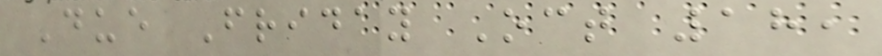Due Friday Oct 18,
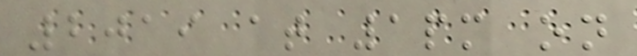2019 at 1pm on
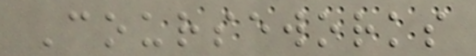Courseworks
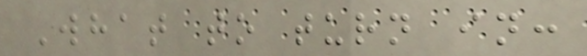What to turn in:
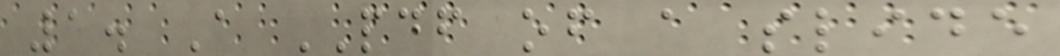1. A PDF of a slide
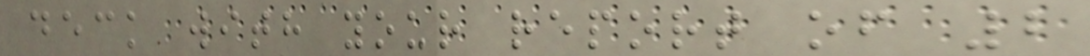deck with your report of 2
